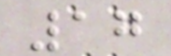17
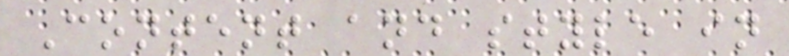Content and style in
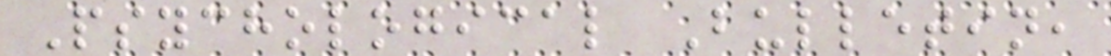Psychological Bulletin,
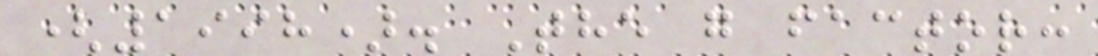(1998). The g factor:
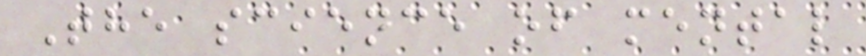The science of mental
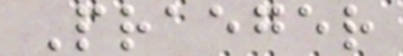Praeger
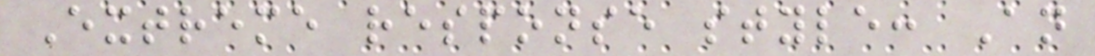Extreme response style: An
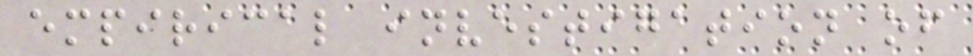empirical investigation of
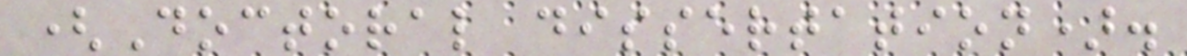(Doctoral dissertation).
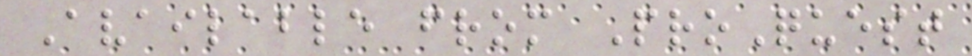Available from ProQuest
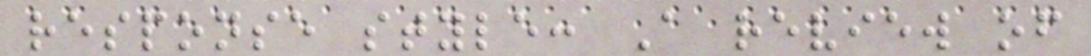response style: A review of
